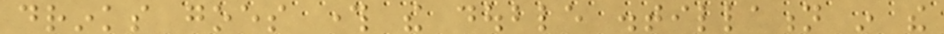drinks goes through the double distillation in the
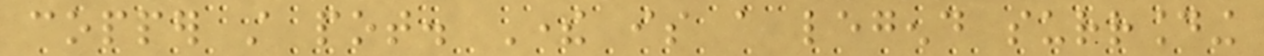copper still pot. There is a legend surrounding
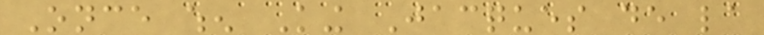Once when King Jacques de la
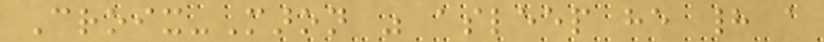Croix-Maron was asleep he had a
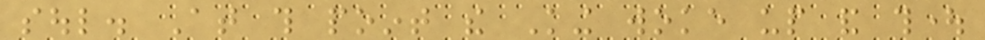soul. At this point the King woke up and thought
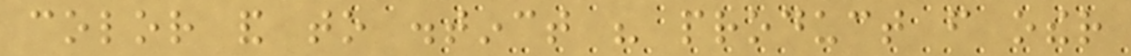color and to distinct his product from other
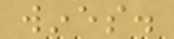wines.
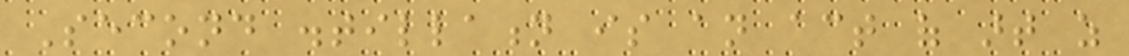Second distillation is an act of art as
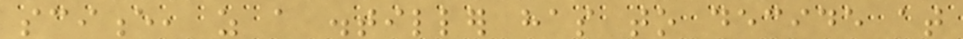science, as a distiller has to decide at
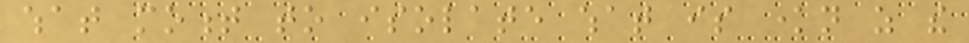what moment to isolate what is known as the
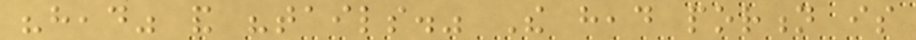"head" and "tails." The head portion is
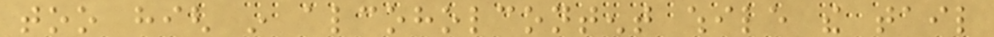too high in alcoholcontent while the tail
